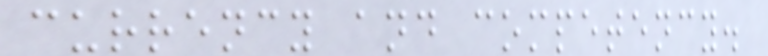currency and competency.
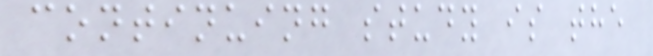continuing study is the
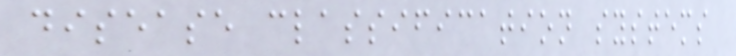disease classification systems
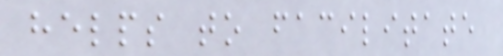helps to facilitate
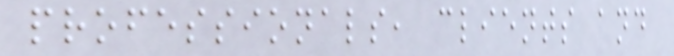professionals, clients and
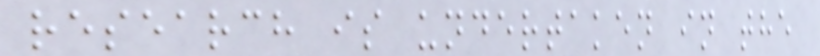research is undertaken in the
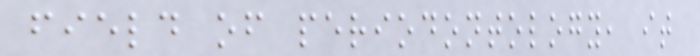field of periodontology, it
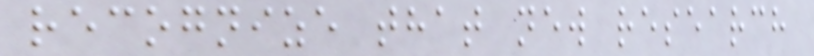recognize that new research
